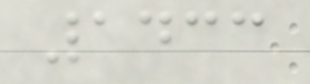1433
